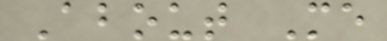About Me
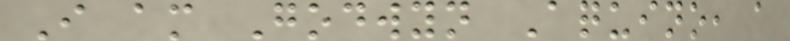I am Godwyn Aquino, a
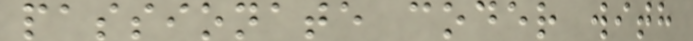passionate coder with
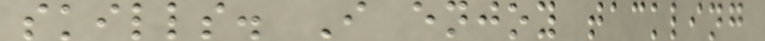skills. I enjoy tackling
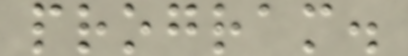program.
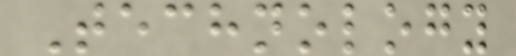Technology
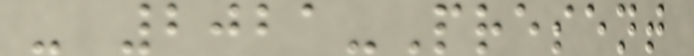- 2021-Present
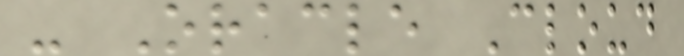- Oracle Cloud
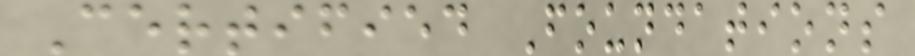Certified Foundations
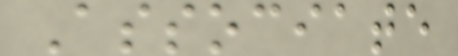Associate
